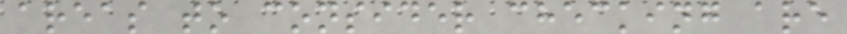areas to consider checking are
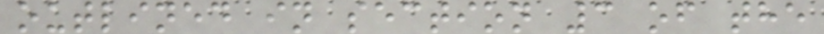outlined in section 3 of the
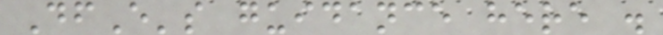DfE's guidance here .
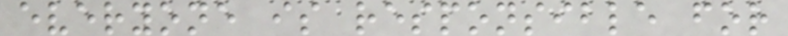everyone is responsible for
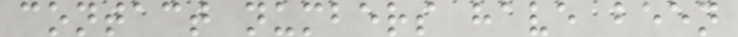contact numbers have been
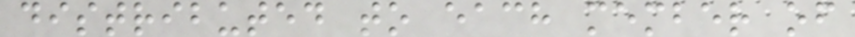distributed to each member of
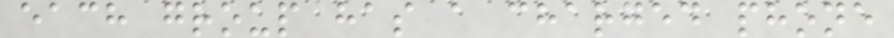each group has a charged phone
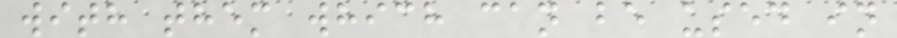with them which can be used in
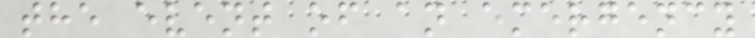the event of an emergency
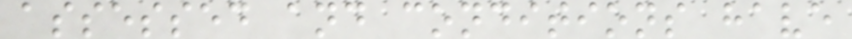assessed and conditions have
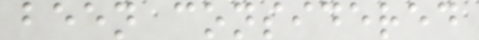been considered
